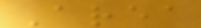Area
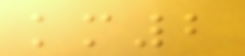km2
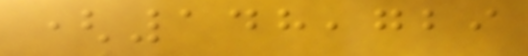(148,729
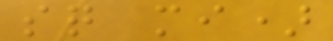sq mi)
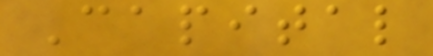Capital
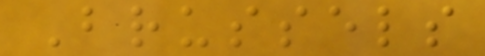Brussels
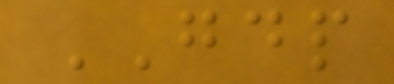GDP
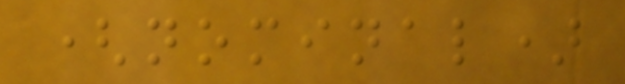(nominal)
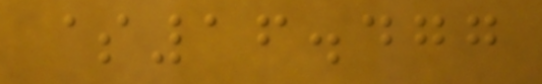$16.477
